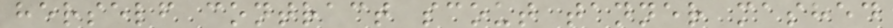herself contract scout tanner mashed
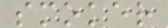smoker
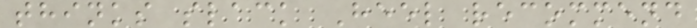thinks slack Heel recommend
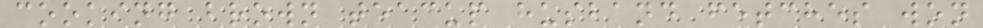cooking brown teacup husband fetches won
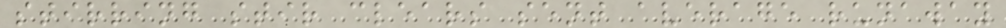stirring stir clears sent average runaway
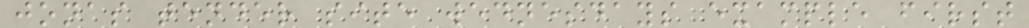jonas tender site wednesdays example first
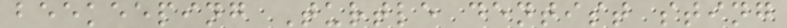beekeeping Turtle dentist sting
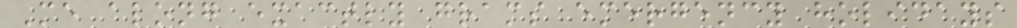Me along exactly grams emergency holidays
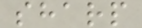sharp
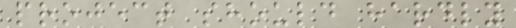project should hardly
